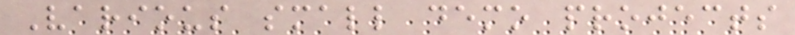Various small demo projects
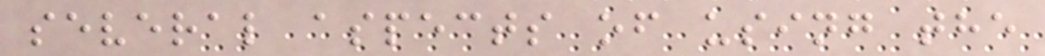several aspects of using the
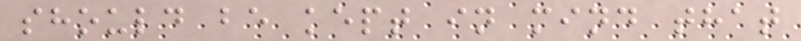should be kept in mind that
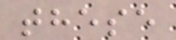these
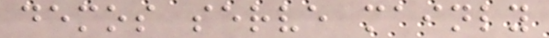demos serve mainly
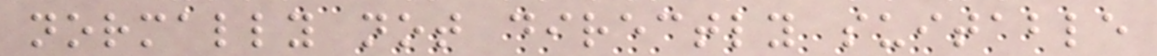normally not directly suitable
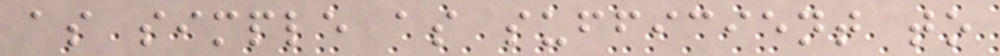as simple as sufficient to
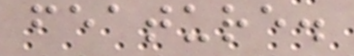feature.
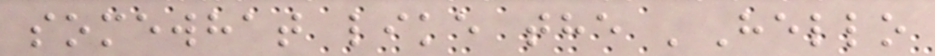somewhat like the 'Hello
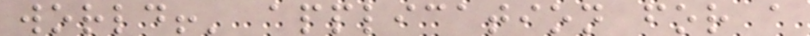world!' application for a
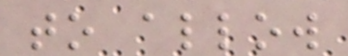to allow
